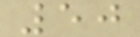50
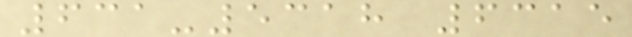631-5318 6315
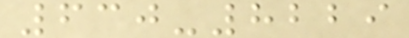630-8229
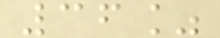36%
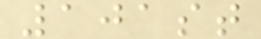101st
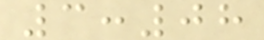3:08
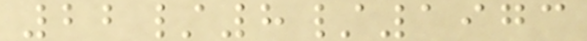22/8/1973
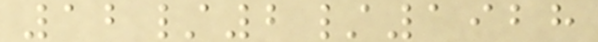12/2/1928
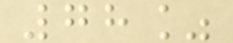78%
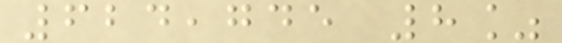624,745 8%
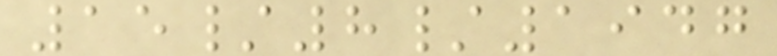15/8/1947
